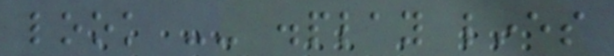look -- display lines
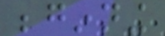beginning
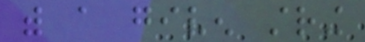with a given string
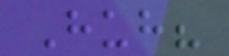Huh?
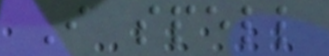I spell
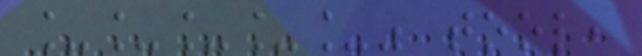_____" tool,
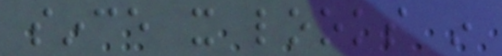since it looks in
